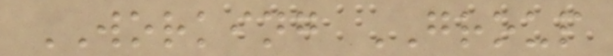WORKING GROUP
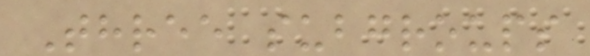Three subgroups
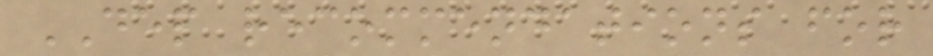DEP recommendations for
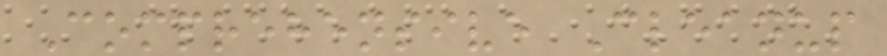Comprehensive Cleanup
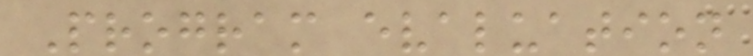Program evaluation
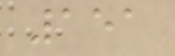151
